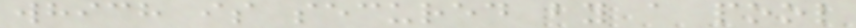which is secured by a pool
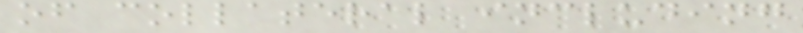of collateral including
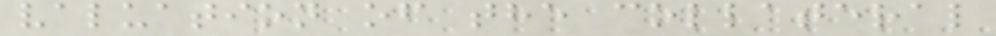valuation of the collateral
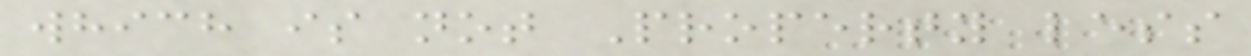which is not Property less
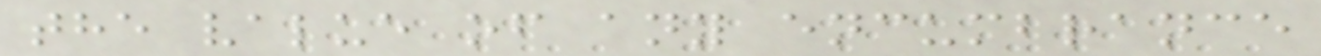the value of any encumbrance
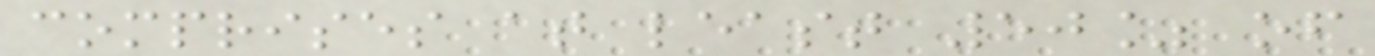comprises at least 50% of
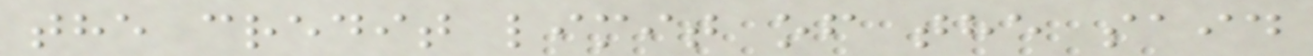the credit limit of the said
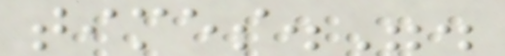times.".
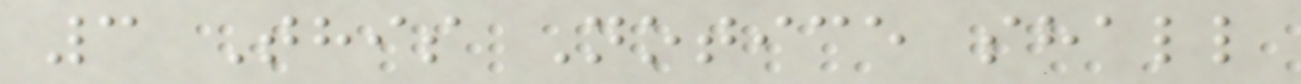3 This Notice shall
